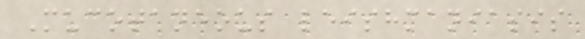Mucotaneous leishmaniasis
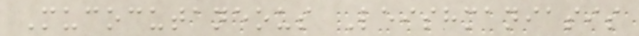Mucocutaneous Leishmaniasis
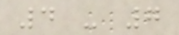4 - 7
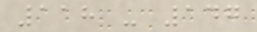118 - 147
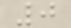0
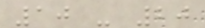10 - 20
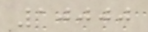10000
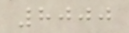8000
